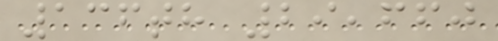136th 29,660
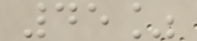45%
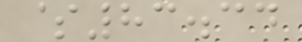$83.34
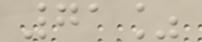71%
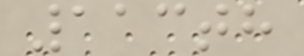113th
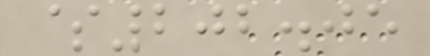$202.05
